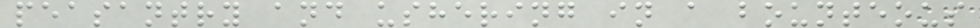peasantry and ushering in a bounteous
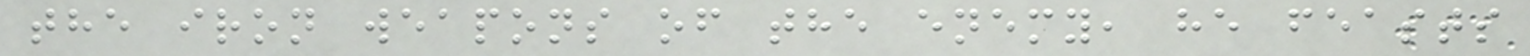the iron weapons of the enemy, he feasts
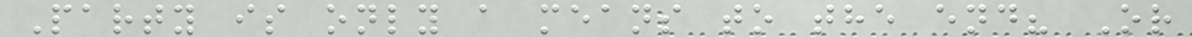Party is only a means to the end? Or
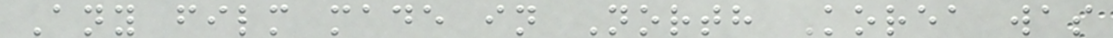Any film made in North Korea was
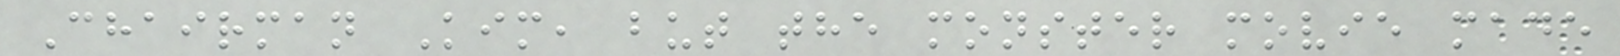Chairman Kim, but the monster movie made
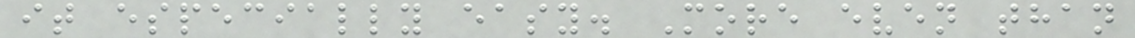it especially easy. More even than
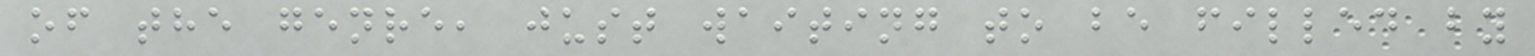of the genre, just waiting to be filled by
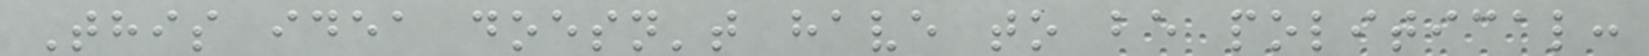This idea doesn't have to be political:
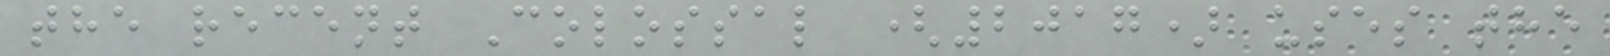the recent Colossal (2017) uses the
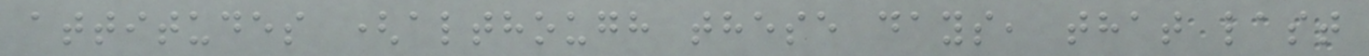attitudes (although these days, that last
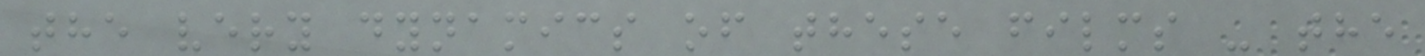the very dynamics of these films - the
